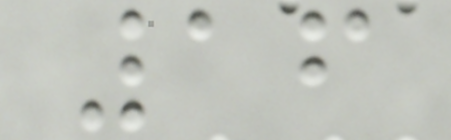16
